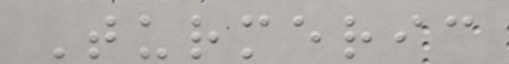Turmeric
